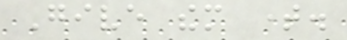Give them time.
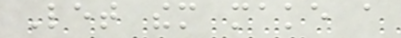Let them make a
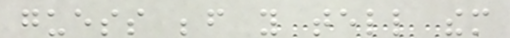guess before you tell them
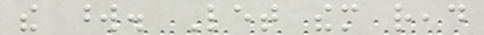the word. Let them read
